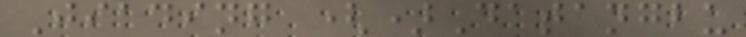Jiading ()Datangbu
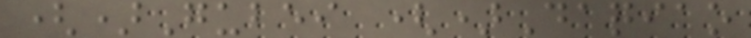()Gubei ()Daqiao
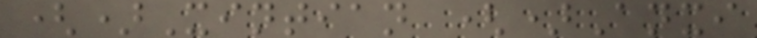()Xintian ()Anxi
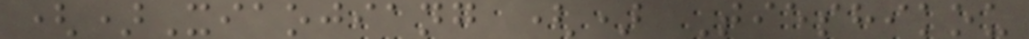()Xiaojiang () Tieshikou
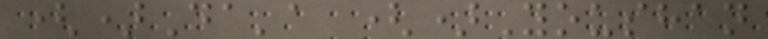()Da'a ()Youshan
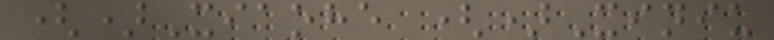()Xiaohe ()Xiniu
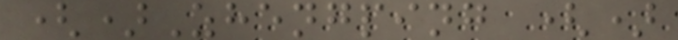()Zhengping ()
